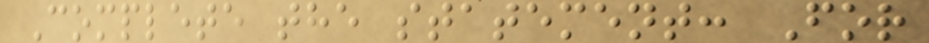Complete the statement: For
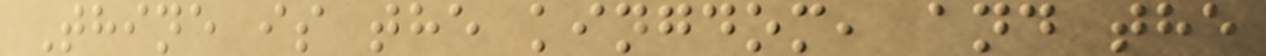Thine is the kingdom, and the
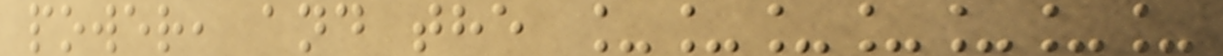power, and the _______
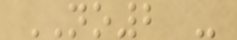NO2 -
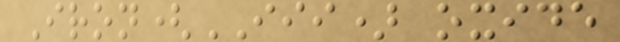Iron(III) oxide
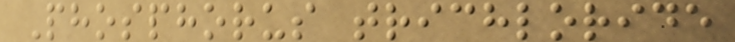Phosphorus trichloride
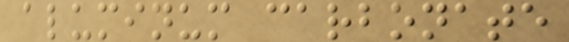aluminum carbonate
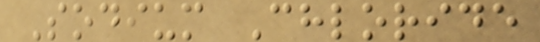Sodium Chloride
